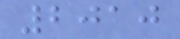2010
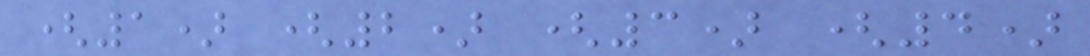(1) (2) (3) (4)
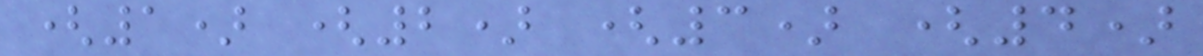(1) (2) (3) (4)
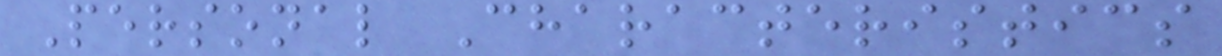Personal Characteristics
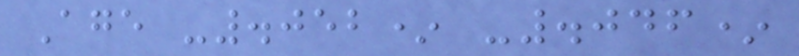Age -.052* -.046*
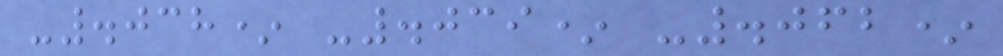-.038* -.039* -.062*
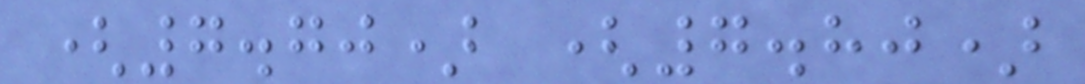(7.70) (7.80)
